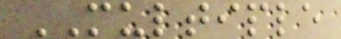MULTIPLE
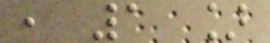, 1 ]
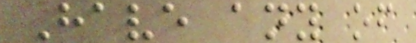Have any of
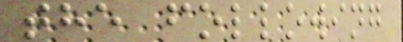the following
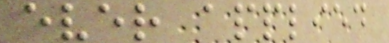ever applied
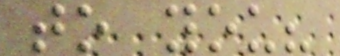to you?
